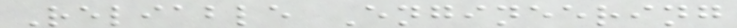Reliable Engineering
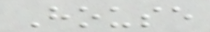House
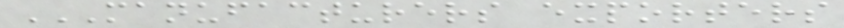MANUFACTURERS EXPORTERS
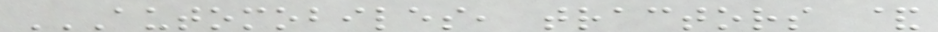AUTOMOBILES, TRACTORS &
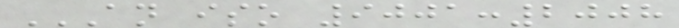AN ISO 9001:2008
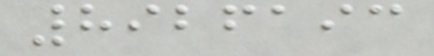8926193
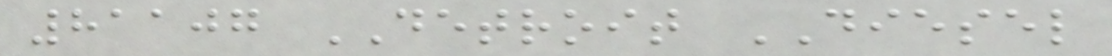81107 DETROIT DIESEL
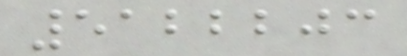5122203
